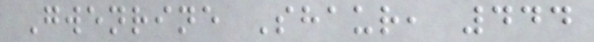Gwenrine Shaur, 444
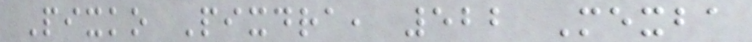Pixko Pixdra, 522 Mexba
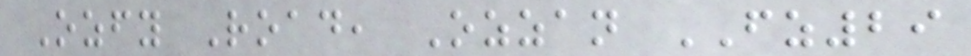Ozfy Road, Ozzan FZ29
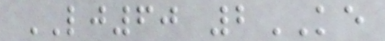LJ60 2KE
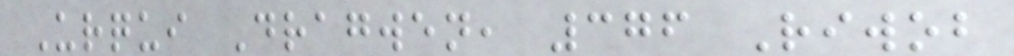Urqui Dragwen, 376 Riwob
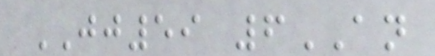JJ59 6AN
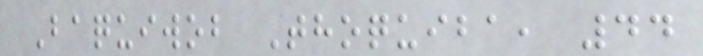Baquiwob Thoquiba, 44
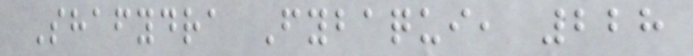Shafydra Fybaqui, 228
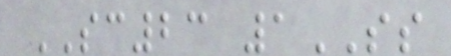SC23 1SS
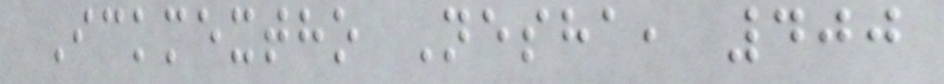Ickmextho Nesha, 400
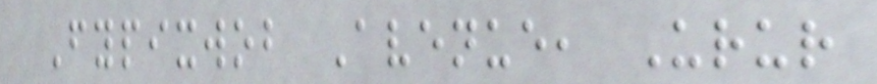Fypixwob Avenue, Urur
